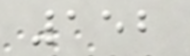152
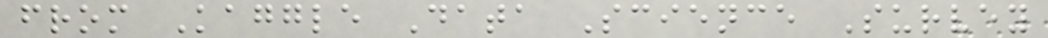from Kaggle Data Science Survey
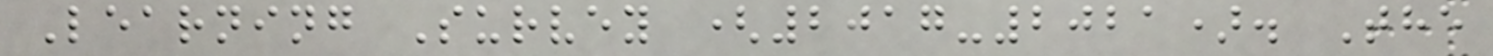Learning Survey (2017-2021). The
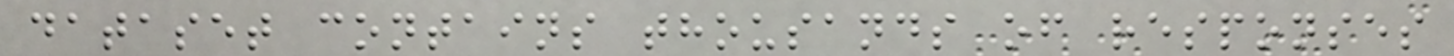dataset contains thousands of responses
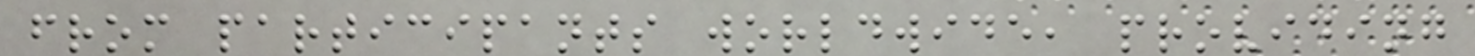from participants worldwide, providing
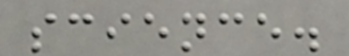science.
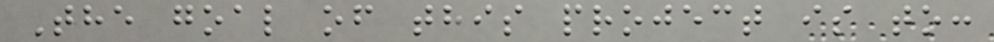The goal of this project is to:
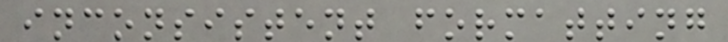inconsistent formatting
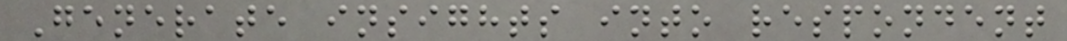Generate insights into respondent
